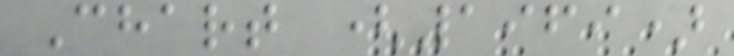Chart (1969)
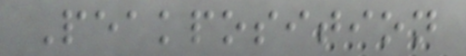Peakposition
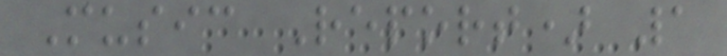Music Report) 1
